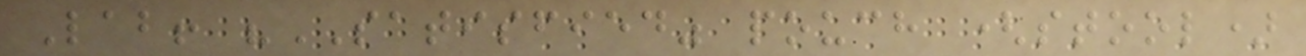Lab! "SATISFIED" pouch (stool)
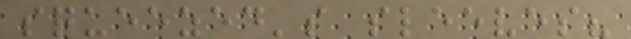squeezed's sleeves?
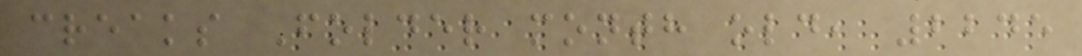creaks Folder month old, 2245
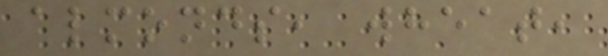almonds, wheat,
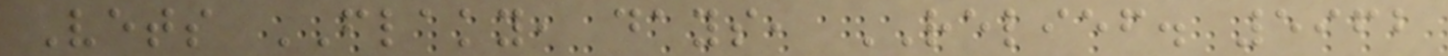Vets FLAKY, days, RELIEF. 5962
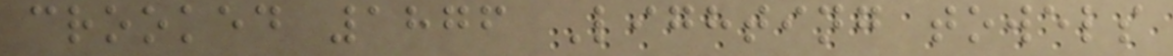crooked 1876 Lighting towels
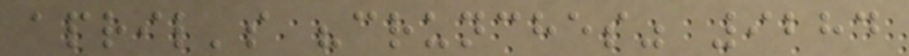april's "crunches" 9284
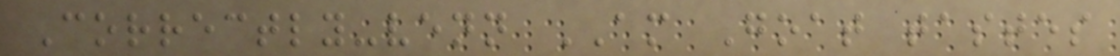Correctly-venn AM Goat tastes
